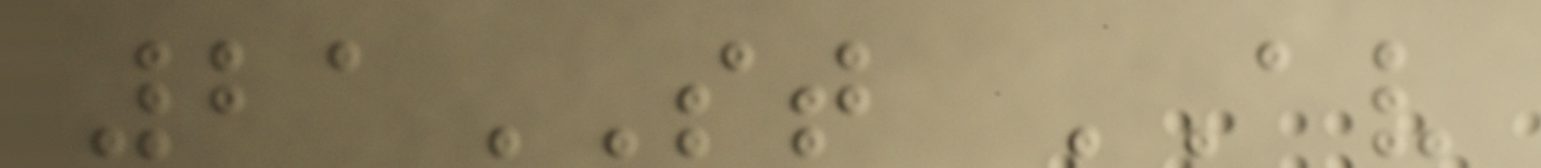21ST AV
